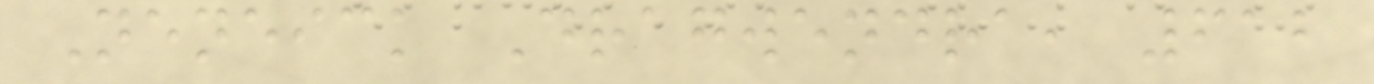Neneick Dragwendra, 612
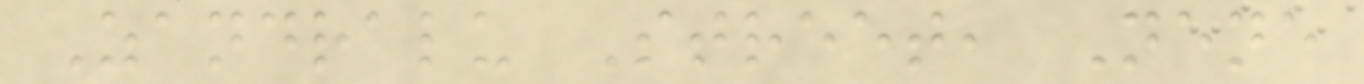Zandralu Street, Nene
